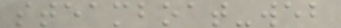steamboat-web
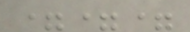===
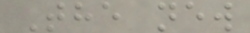The new
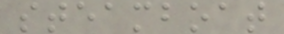steamboat
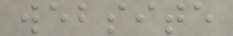website
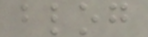blog
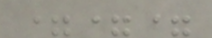===
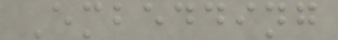Embedding
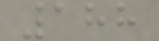188
